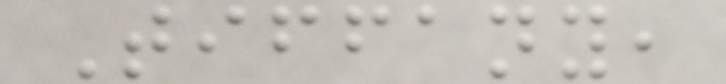Tiffany,
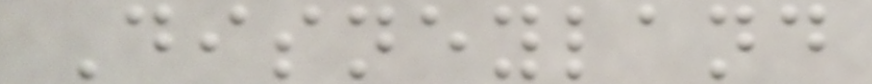Disneyland
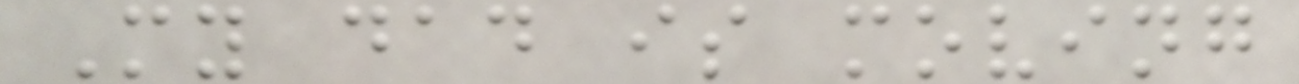My dad is moving
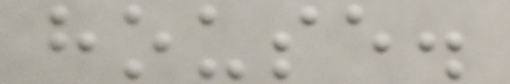house.
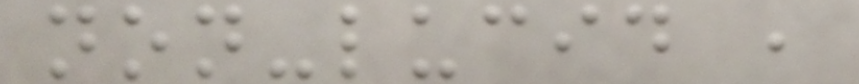non-lucid ,
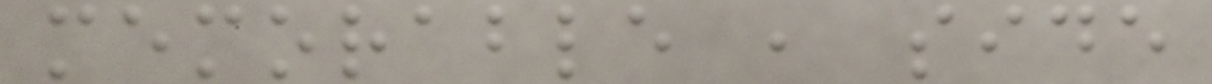memorable , side
